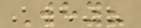Why?
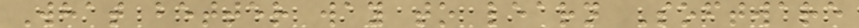What better way to learn Software
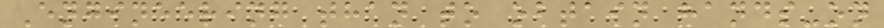Engineering than to obtain hands-on
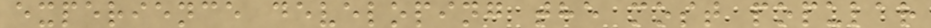experience developing the most popular
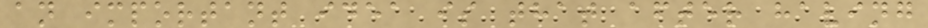an important idea is that after having
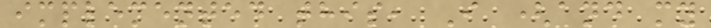implemented this, I (and my
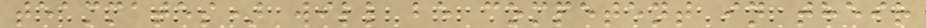teammates) will be competent in their
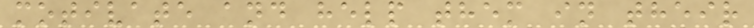motivate and help them in their
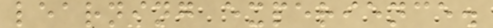learning experience.
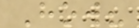How?
